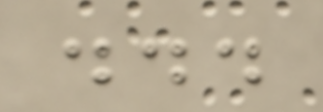...
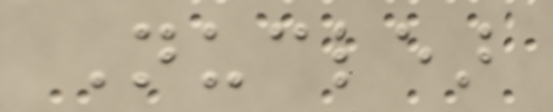Nuclear
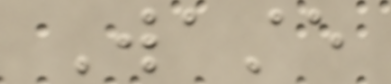Waste
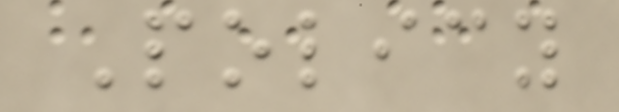Policy
